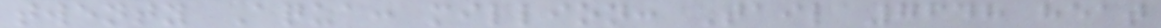twenty Aqua: million: Tail 7648 heat
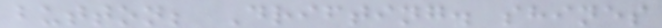button; Drifting. shines
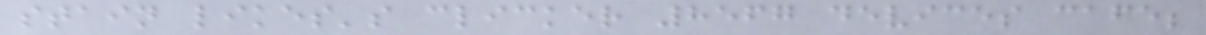stain likes's clicker 8567 devices cafe;
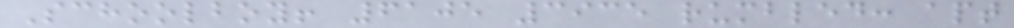Schoolboy! 6105 3935 rumbled: apt
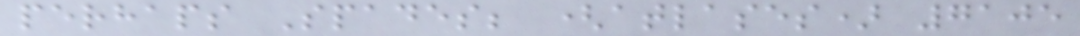perhaps Spades; (atlases) 7105
